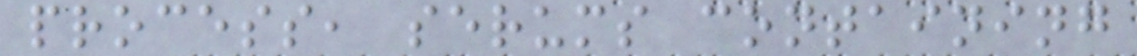process, serums containing
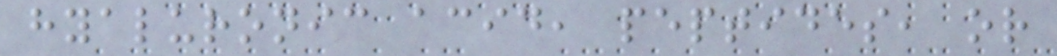hyaluronic acid, peptides, or
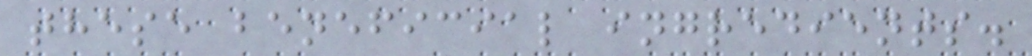these beneficial ingredients.
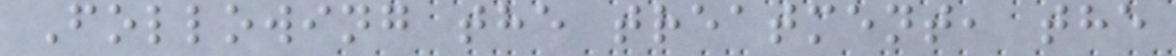Following the treatment, the
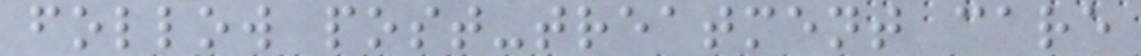follow post-treatment care
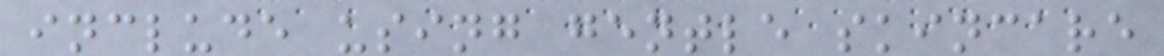include using gentle skincare
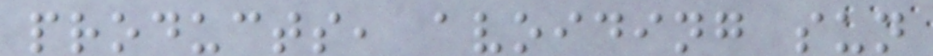products, avoiding sun
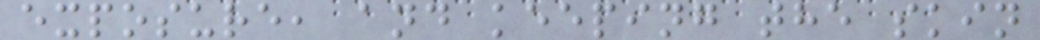exposure, and keeping the skin
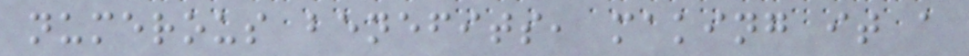numerous benefits, making it a
